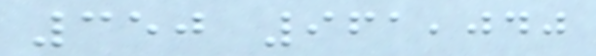350 961,040
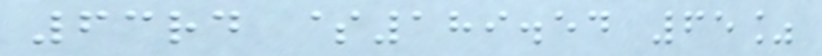63rd $189.54 65%
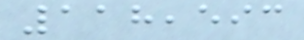118,593
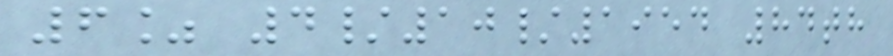6% 4/10/1954 84th
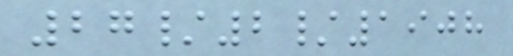27/2/1908
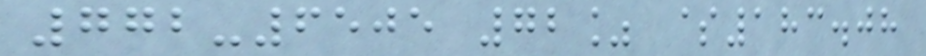772-6505 72% $183.08
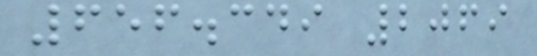656.349 2069
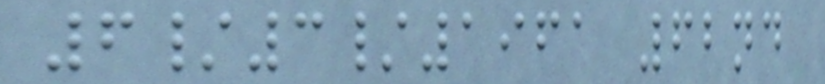6/3/1961 62nd
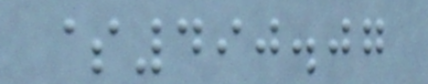$490.07
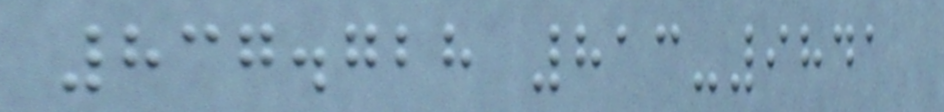837.728 813-9841
